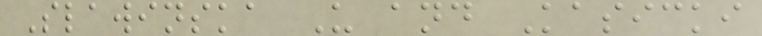Slawinska U and Kasicki
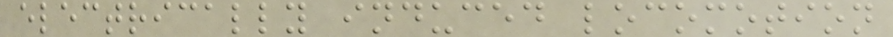electrically induced locomotion
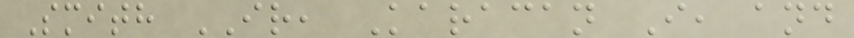Smith IR, Karacan I, and
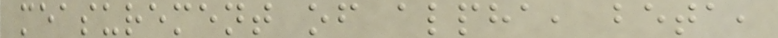measurement of alpha, beta,
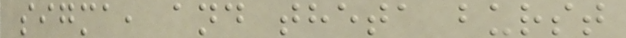sigma, and theta burst
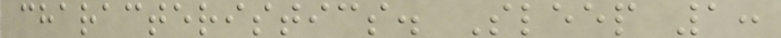characteristics. Sleep 1:
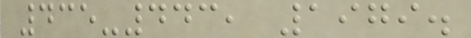435-443, 1979.
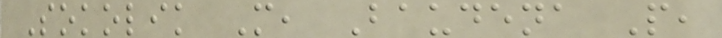Sokolik M, Baudena P,
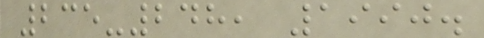235-248, 1990.
